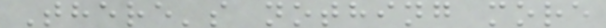There's nothing more
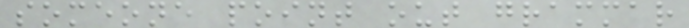someone point out grammar
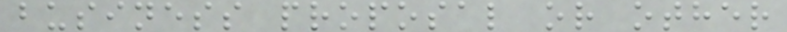business proposal or other
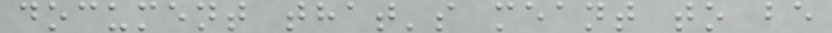document that's meant to be
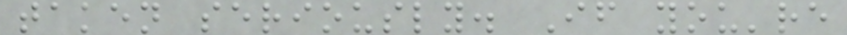taken seriously. If you're
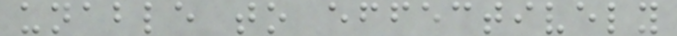unable to effectively
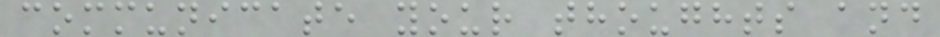communicate your thoughts and
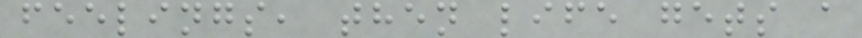feelings, then life gets a
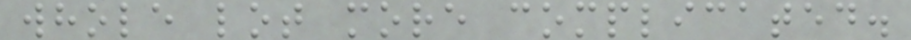whole lot more complicated.
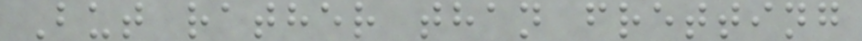But rather than fretting
